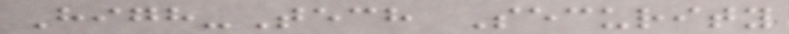High-Tech Security
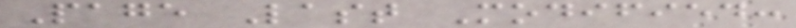Page Last Modified:
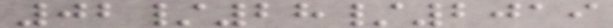02/28/2019
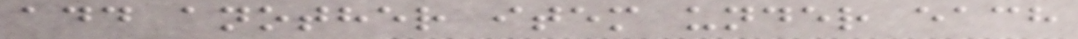add another item under each
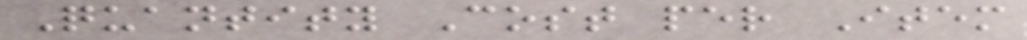Quantity Cost per Item
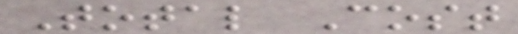Total Cost
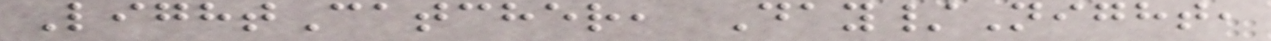LightCatcher, Day/Night,
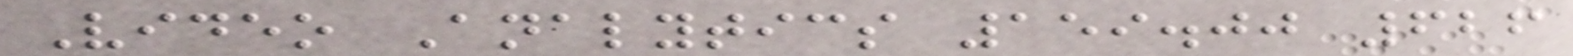Video Analytics 159.00 626
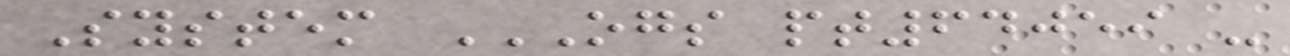System OGS PT64059 -
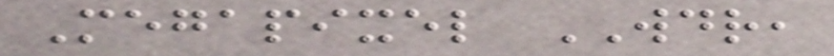Megapixel WDR,
